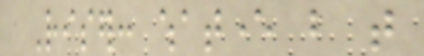Riser: whatever but that
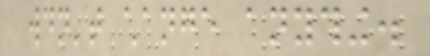wouldn't change anything.
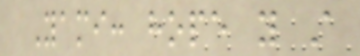Yami: hope you still
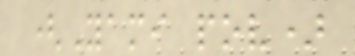(Yami pov)
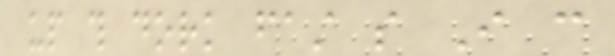up this dork fast so I can
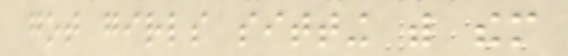got girls sitting with them
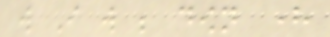will I will be down here
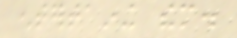entertaining them.
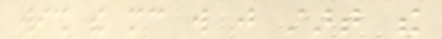wish the mc will just start the
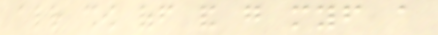already show off and go myself a
